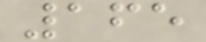165
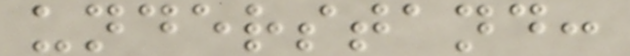understand:
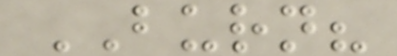BURN?
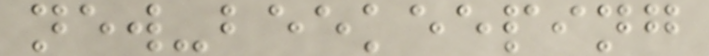new-beekeeping
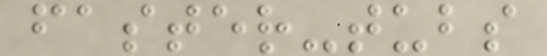faster-tubs
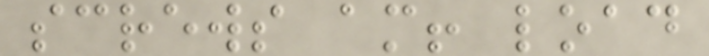screws am! load
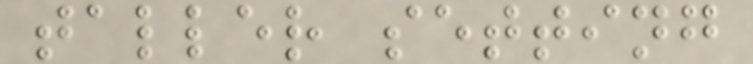taller setting
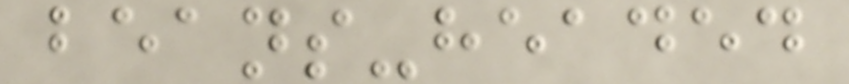beans-headed
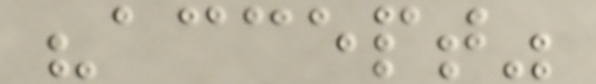"accept"
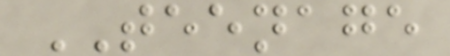TEENAGE
